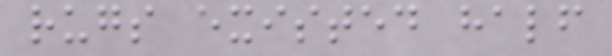rugs existed half
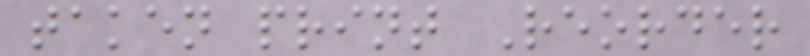taken print Reorder
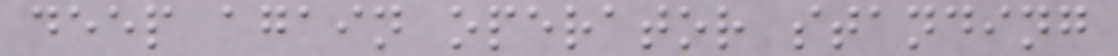deep again operator standing
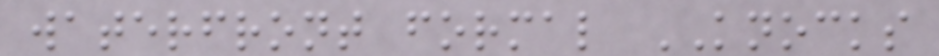waterfront formal KNOCKS
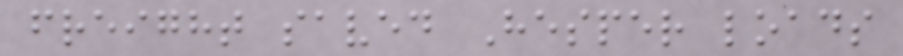freight saved Hesper loads
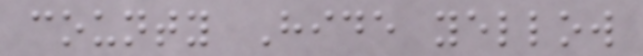county Hide yellow
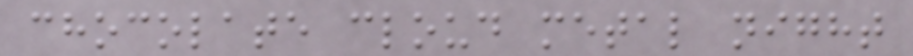chocolate cloud metal night
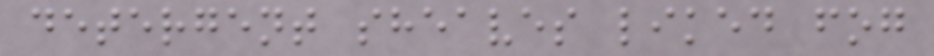detergent sheaves liked fog
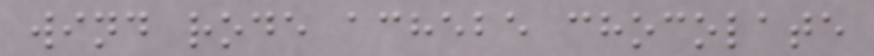wind rode achebe chocolate
